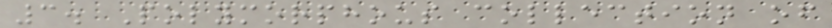3. Polymorphous collection of
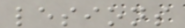lesions
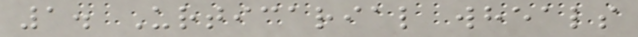1. Urticarial wheals
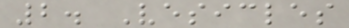2. Vesicles
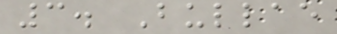3. Bullae
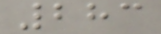283
